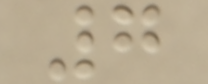7
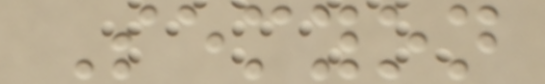Semyon
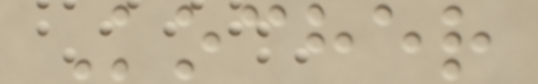Kocher
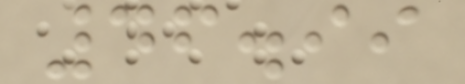46.99
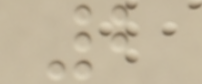2
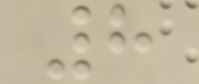8
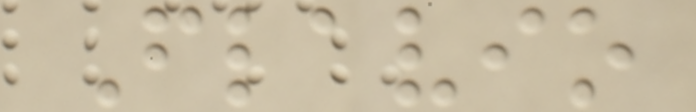Flavio
